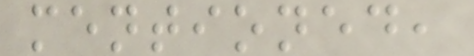mentioned,
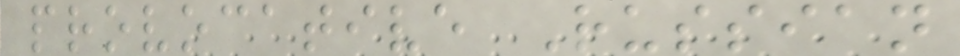provocative Russian
